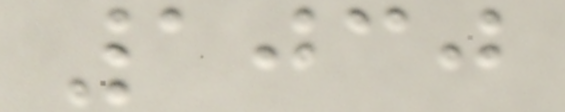1030
